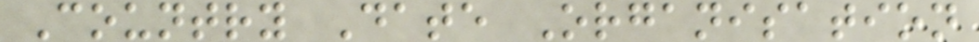Country Date Organisation
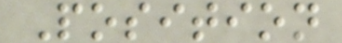Position
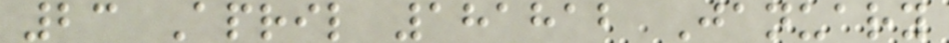23 April 181812 January
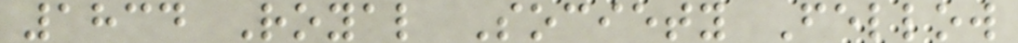1834 Royal Society Fellow
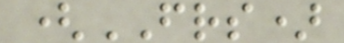(FRS)
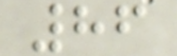86
